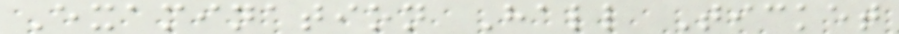Examination Hall Ticket
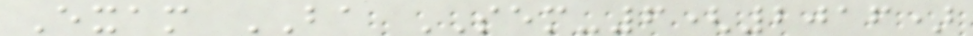Exam BA SEM-6(2016)
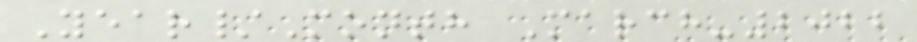Year/Month March-2022
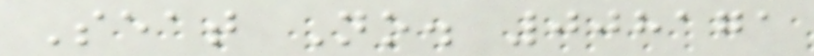Seat No. 008171
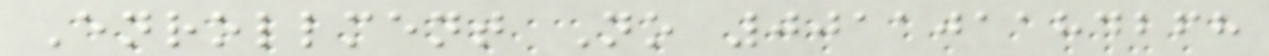Enrollment No 001101184268
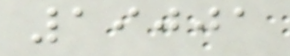19001
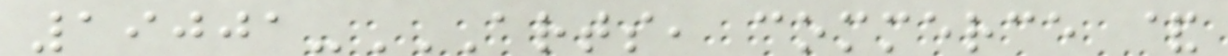19001-ARTS, COMMERCE &
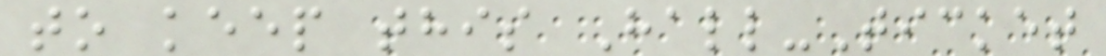to keep this Hall-Ticket
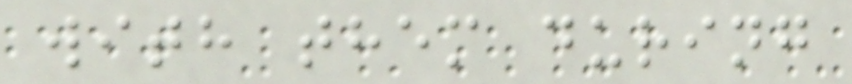with them during
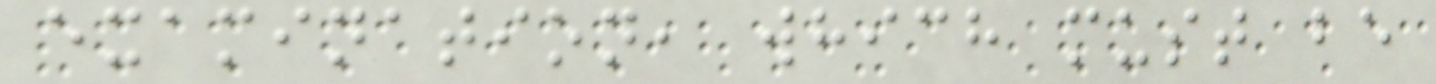examination, which must be
